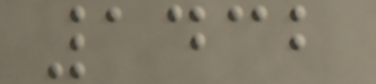1432
